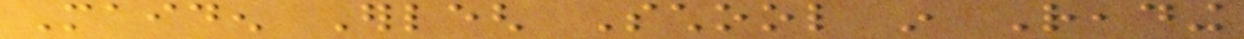Maiden Erlegh School in Reading
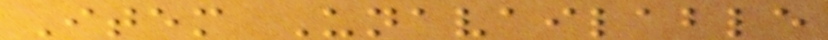Item Unavailable
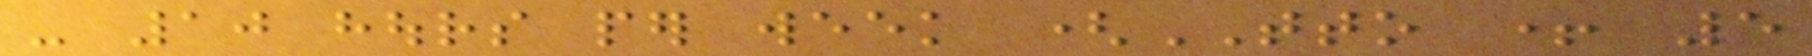- 10 hours per week (TTO + 5
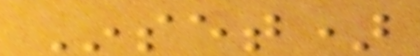Inset)
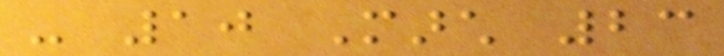- 10 March 23
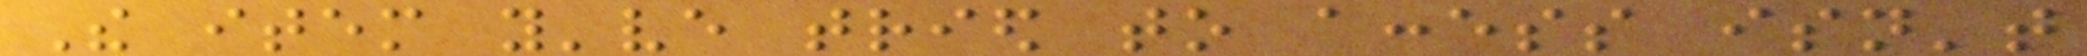The item you've tried to access isn't
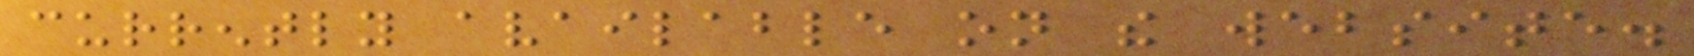currently available on the website.
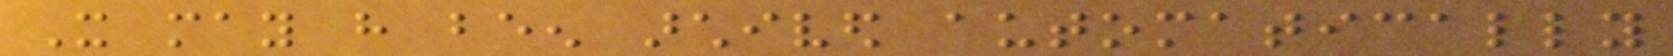It may have been archived automatically
